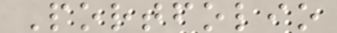Portfolio
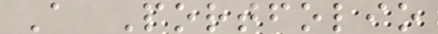A Portfolio
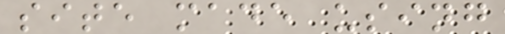site made using
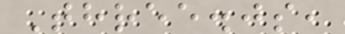Three.js,
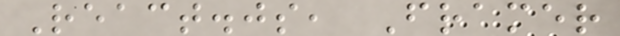React.js, Framer
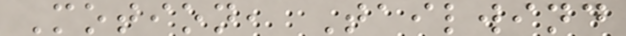Motion, Tailwind
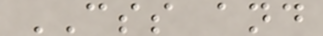CSS and
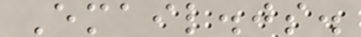Email.js.
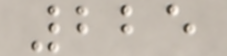225
